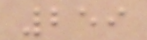259
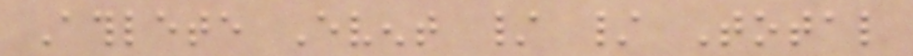Athlete Event / / Total
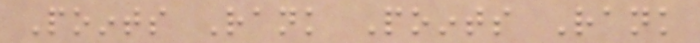Points Rank Points Rank
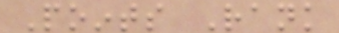Points Rank
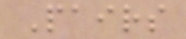Pairs
